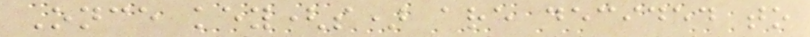Once key(s) are decided to
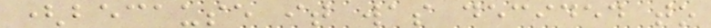(because it was decided to
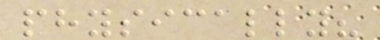physically?
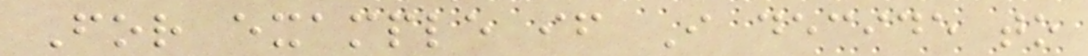For example if I decide to
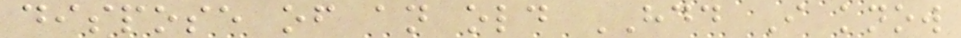dispose of an old HDD I know
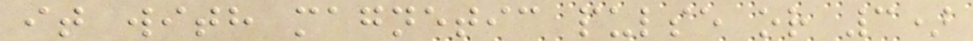it with magnetic pulse or 3)
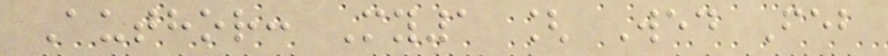Author: My1 [ Wed Feb
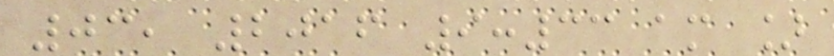03, 2016 9:33 am ]
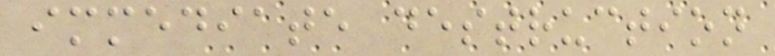immediate destruction
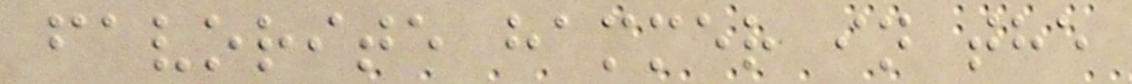favorite hammer in the
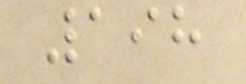198
